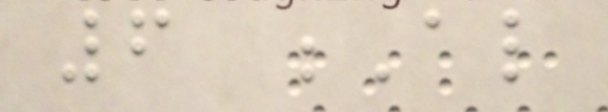6 Al
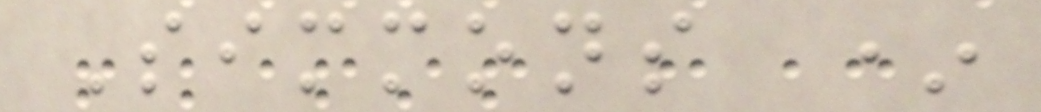Simmons *
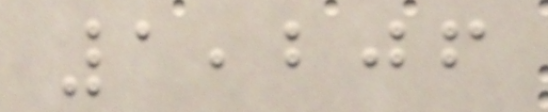1,206
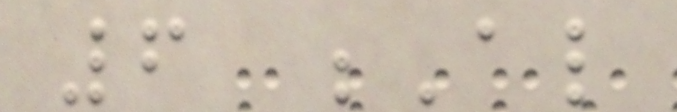6 Al
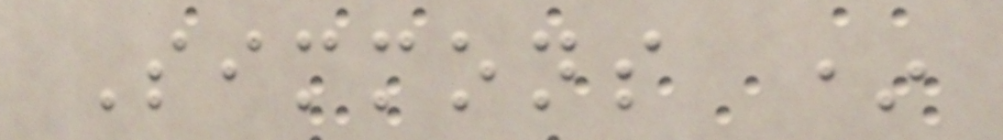Simmons *
